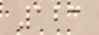123
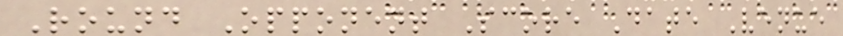Round Opponent Score Date Venue
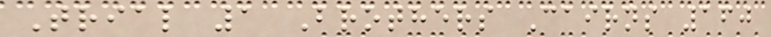Trial 1 Brothers Cairns 160
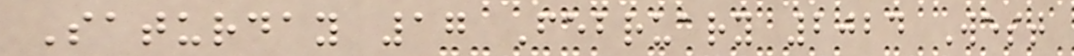Saturday 17 February 2024 West
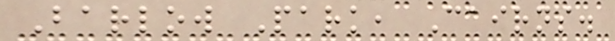Barlow Park, Cairns.
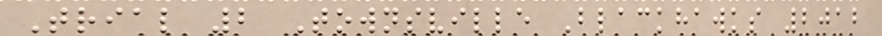Trial 2 Townsville Blackhawks 2012
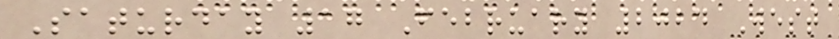Saturday 17 February 2024 West
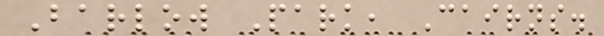Barlow Park, Cairns.
